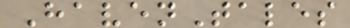HavenTales
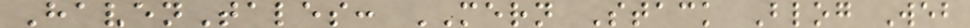HavenTales: MERN Stack Blog Web
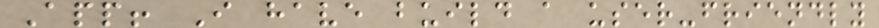App! I have build a user-friendly
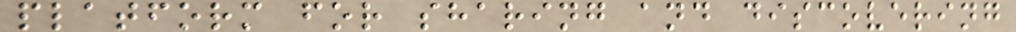platform for sharing and discovering
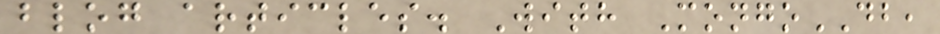blog articles. With MongoDB,
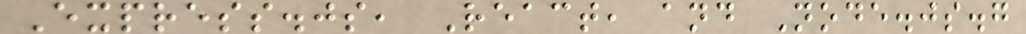Express.js, React, and Node.js.g
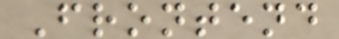Frontend
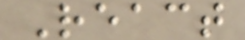React
